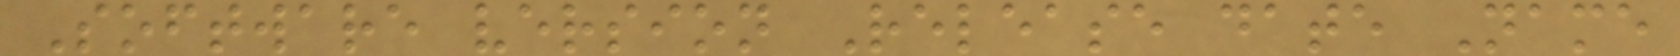Software version Release date Name
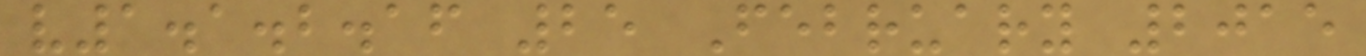v1.1.2.16 25 February 2015
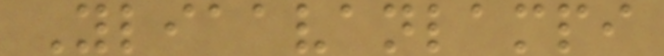Yliaavanlampi
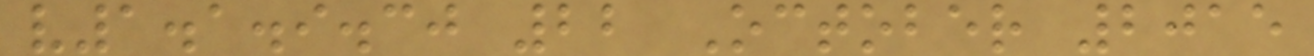v1.1.9.30 22 October 2015
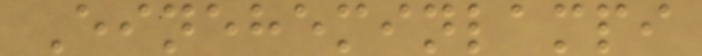Eineheminlampi
